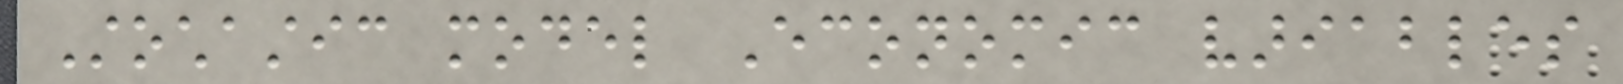Stochastic model Economic variables
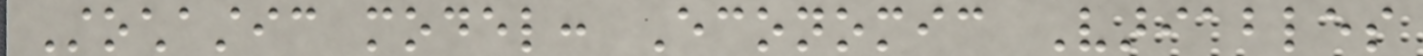Stochastic model: Economic Variables
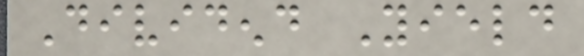Dividend Yield
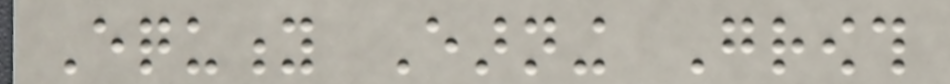Equity Earning Growth
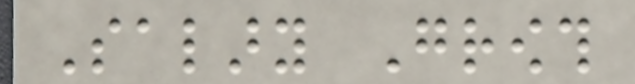Salary Growth
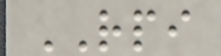RPI
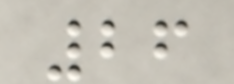26
